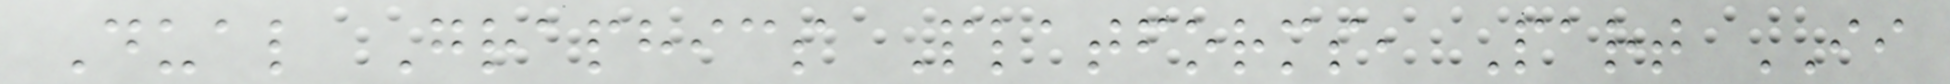Dual Graphics Platforms, Part II
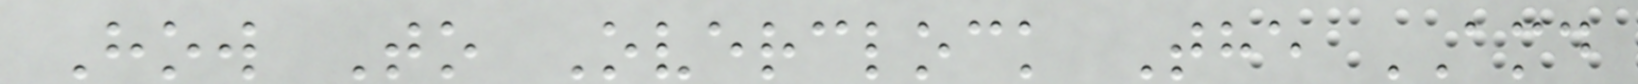How To Overclock The AMD
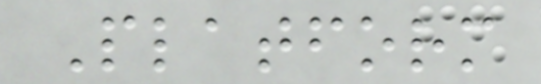Platform
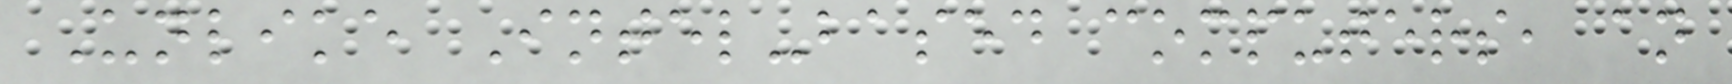Unlike Intel-based computers, an
